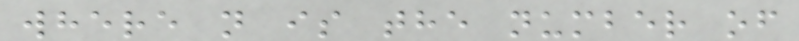where n is the number of
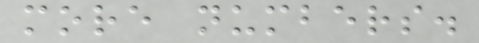more numbers.
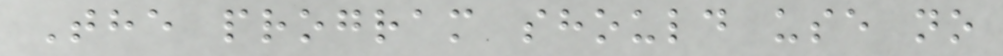The program should use no
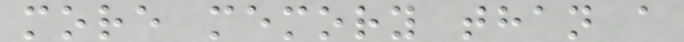more memory than a
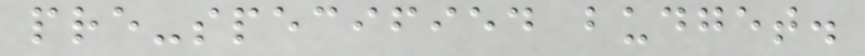pre-specified budget.
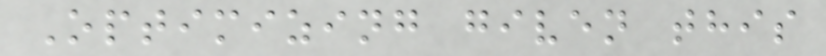Optimizing given this
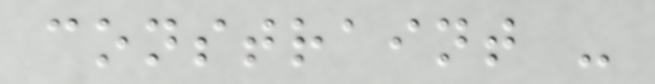constraint -
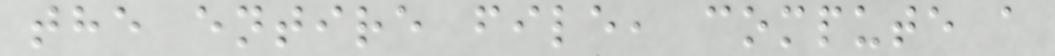the entire file, compute a
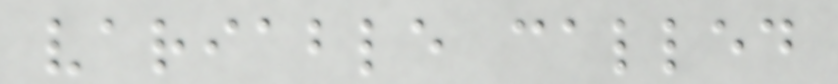variable called
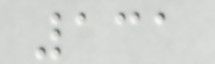131
